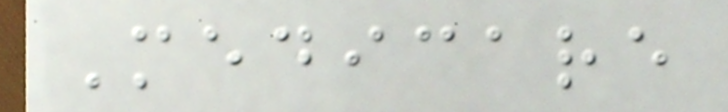Medicare
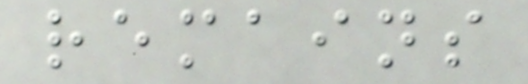remains
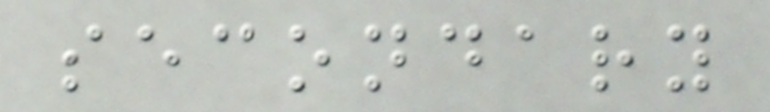secondary
